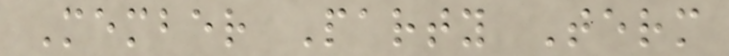Member Party Term
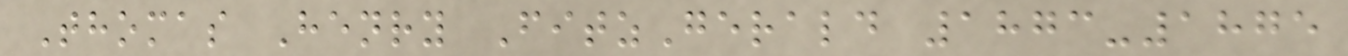Thomas Henry FitzGerald 1873-1875
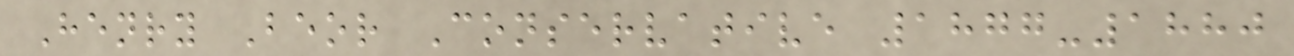Henry Beor Conservative 1877-1880
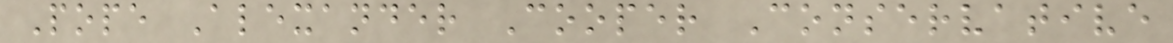Pope Alexander Cooper Conservative
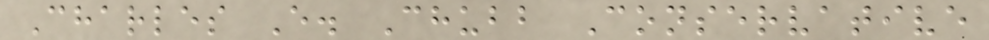Charles E. Chubb Conservative
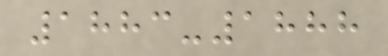1883-1888
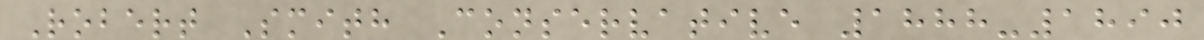Robert Smith Conservative 1888-1890
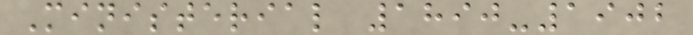Ministerial 1890-1902
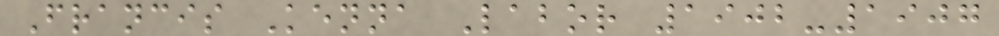Francis Kenna Labor 1902-1907
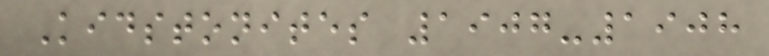Kidstonites 1907-1908
